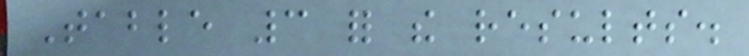Table 3 for the results.
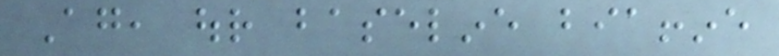Again, our baseline biaffine
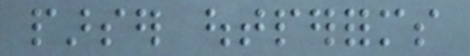parser outperforms
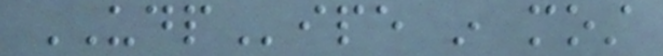UDPipe in most
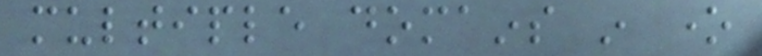multiple domains in one
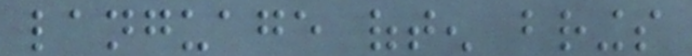language often brings
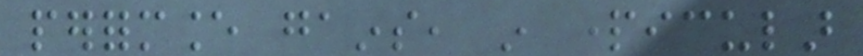performance gains, in particular
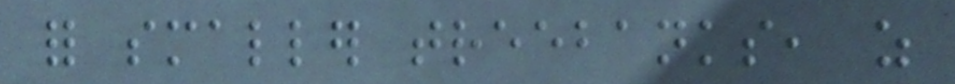for smaller treebanks, as
